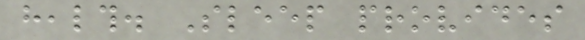health. Sleep provides
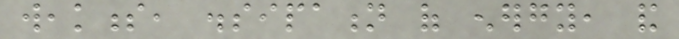weakness, dissipation of energy, and
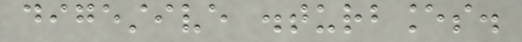digestive disturbances.
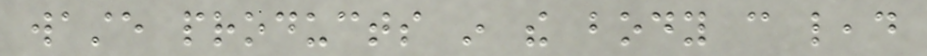waste products in the body can lead
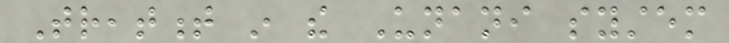Treatment in the Unani system
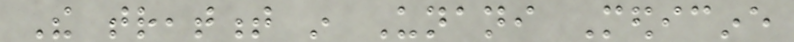The treatment in Unani Medicine
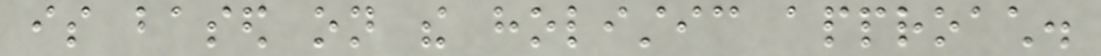is based on the holistic approach.
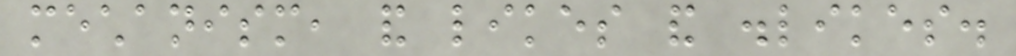mechanism, and likes and dislikes.
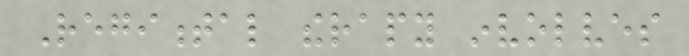Regimental therapy involves
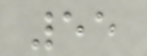55
